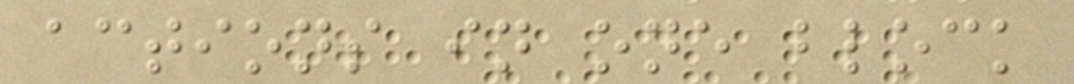actions in one block
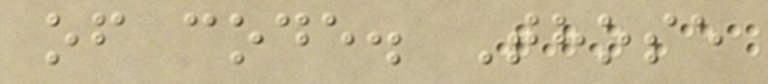of code. Those
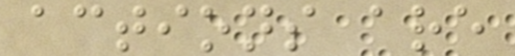actions are
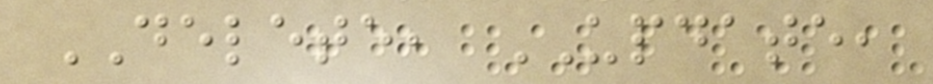DELETE, UPDATE,
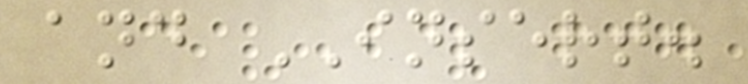and INSERT.
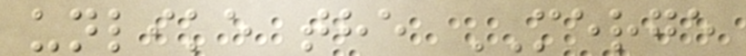unlike the MERGE
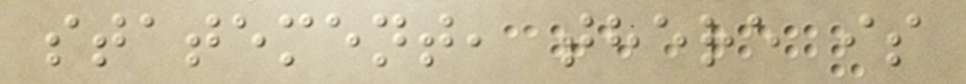statement, there is
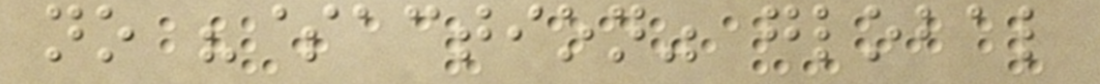no "$action" global
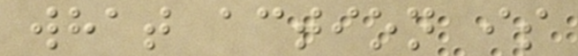what action is
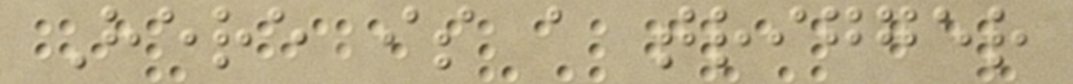Here is a trigger
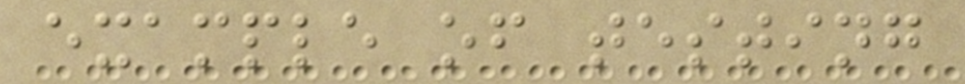example of testing
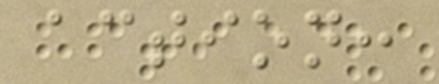action:
